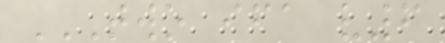TWO IFA V6
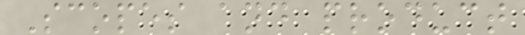Scopes and product
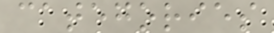categories
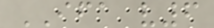IFA v6
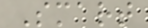Smart
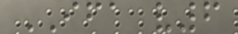IFA v6
